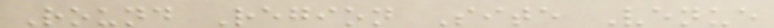Round Region Site Venue
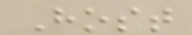Host
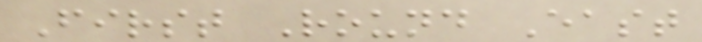First Round East
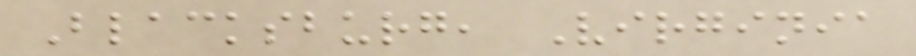Blacksburg, Virginia
